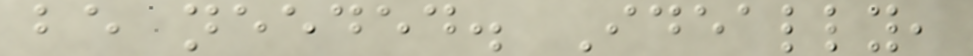be needed. Ideally,
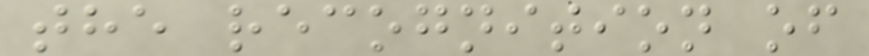the recognition of
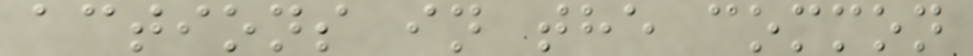actions in the common
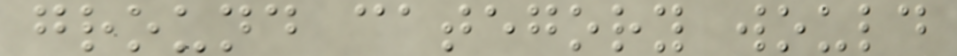ground category would
